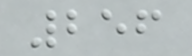256
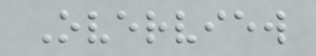Overview
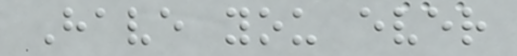Have you ever
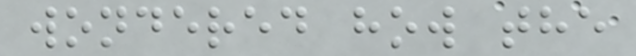wondered how the
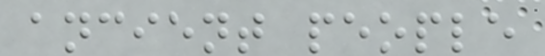ancient people
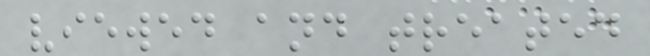viewed and treated
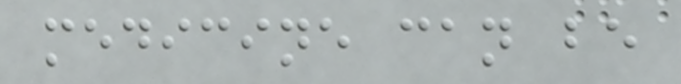medicine can be
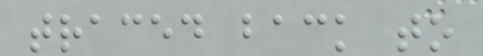traced back to
